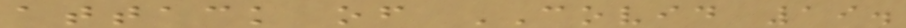attack of COVID 19.
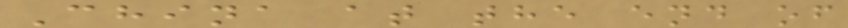China at the end of
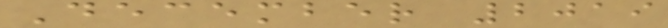December 2019
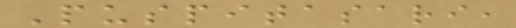Puspitasari,
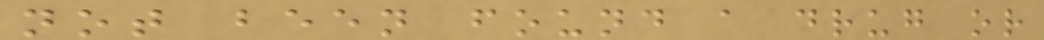not been found a drug or
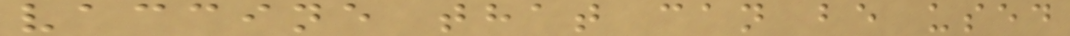vaccine that can be used
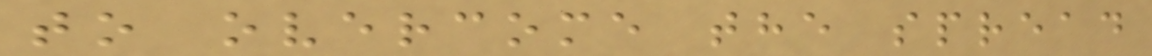to overcome the spread
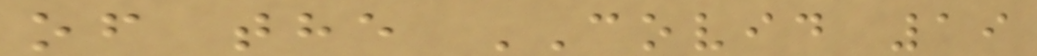of the COVID 19
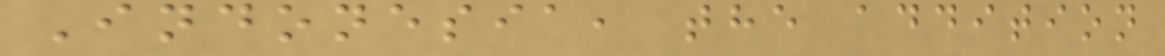Indonesia, the addition
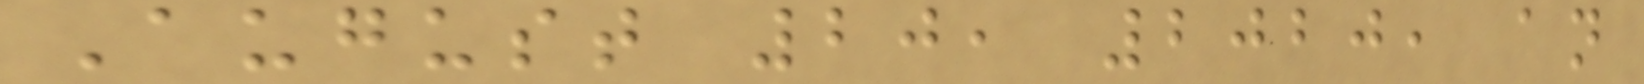August 20, 2020, an
